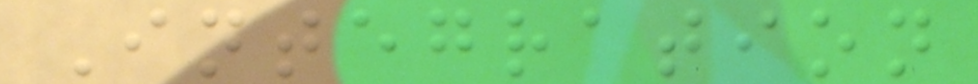Integration
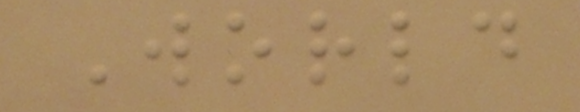World
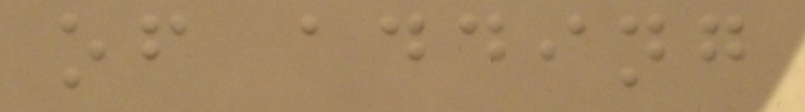of adding
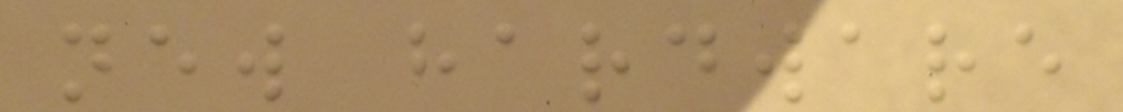new hardware
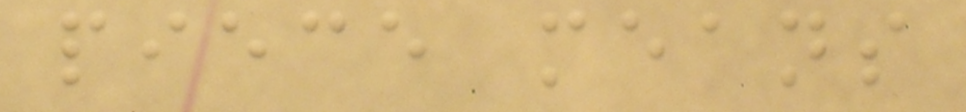piece means
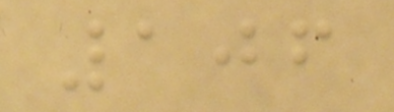106
